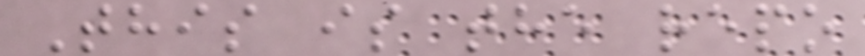This is the repo
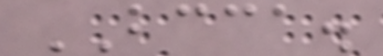BCCA.
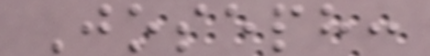Joseph:
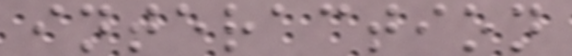interaction
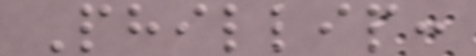Phillip:
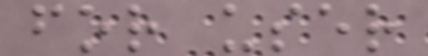for user
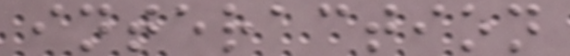interaction
